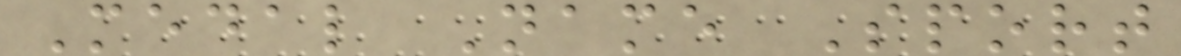Medal Name Sport
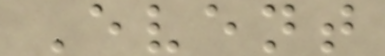Event
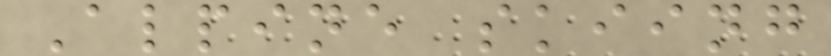Alpine skiing
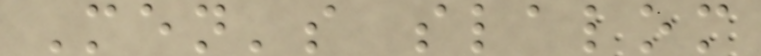Men's slalom
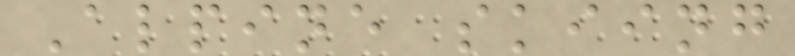Alpine skiing
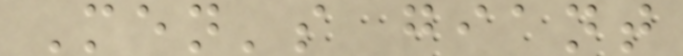Men's giant
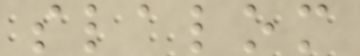slalom
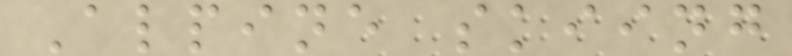Alpine skiing
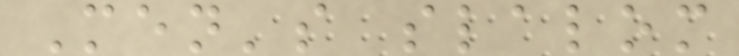Men's slalom
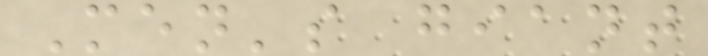Men's giant
